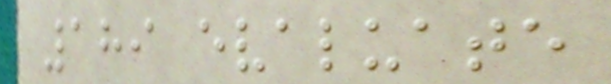189 evaluate
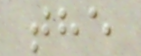the
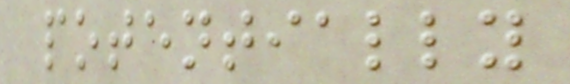potentially
